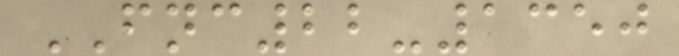FNC22-1350
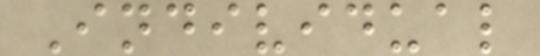Individual
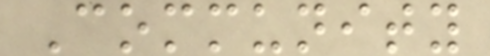Community
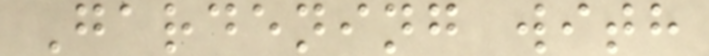Gardening with
